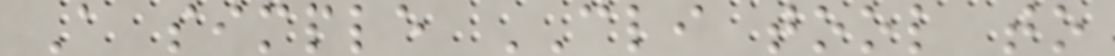A simple CLI tool to
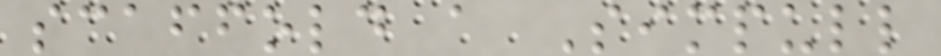scaffold a Simpull
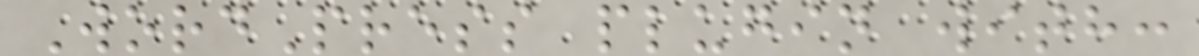WordPress plugin with:
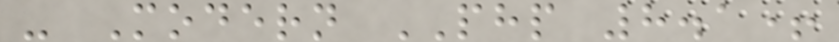- Modern PHP 8.1+
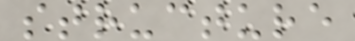structure
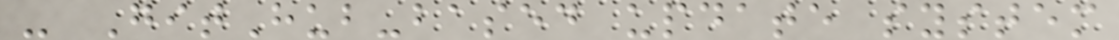- GitHub-based update system
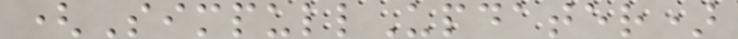(SimpullUpdater)
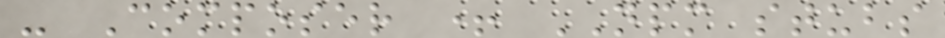- Composer + NPM stubs
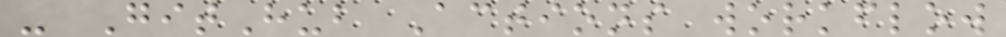- GitHub Actions workflow
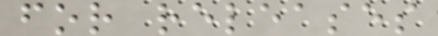for releases
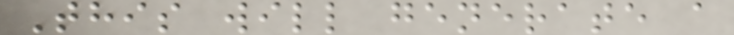This will generate a
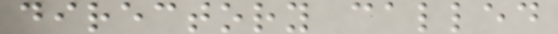directory called
